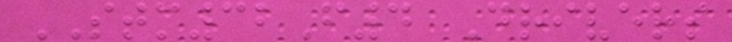STM32F4 Drivers
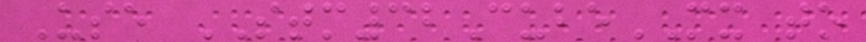Use STM32CubeMX to
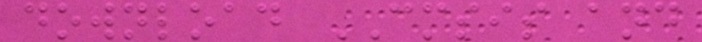download CMSIS and
